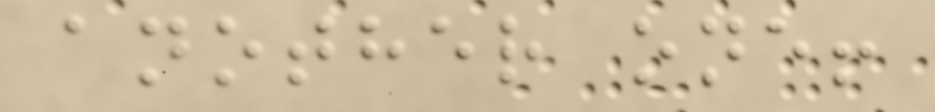another one!
